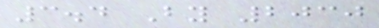3.4 By 2030
